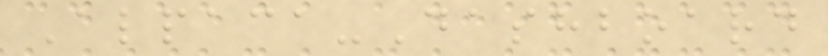Alpaca-Dashboard
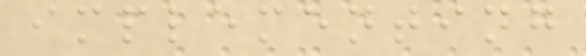implementing
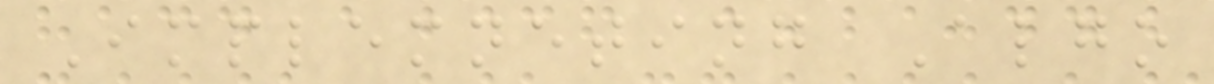Implemneting Algo
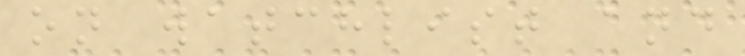on watchlist and
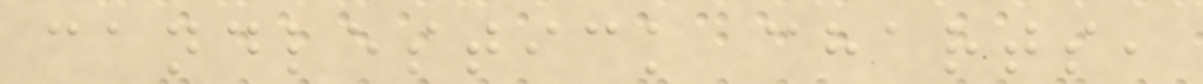candlestick charts,
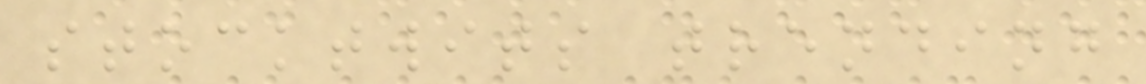stocktwits trending
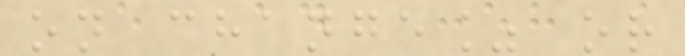on change% or
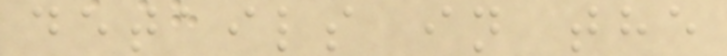details in the
